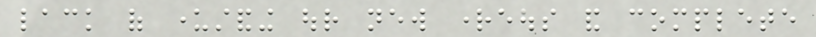lack of understanding our new righteous and complete
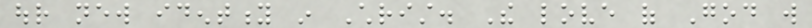our new identity in Christ. The love of God will
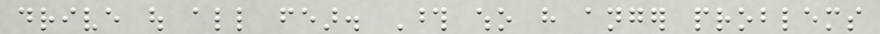drive out all fear. Those who have anger problems
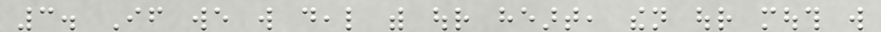3. If we will deal with our heart, then our mouth will
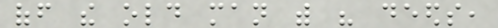off the old man with his deeds,
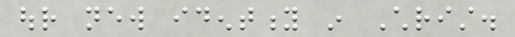our new identity in Christ.
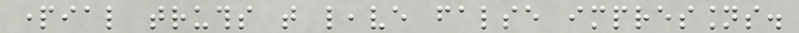partial truths that leave false impressions.
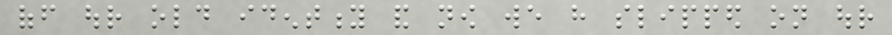off our old identity and now we have slipped on our
